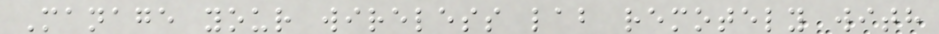Manage your wireless lab remotely with
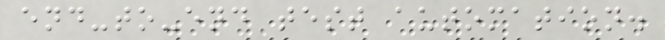end-to-end test automation.
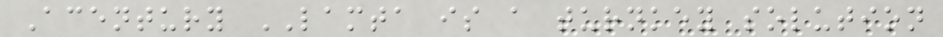Acentury LAMTA is a turnkey solution
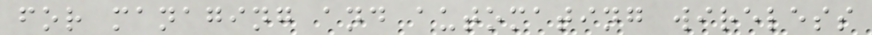for managing and automating wireless
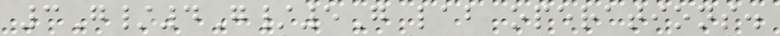3G/4G/5G lab operations.
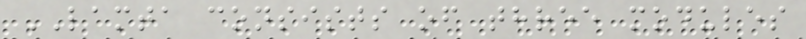LAMTA consists of three modules
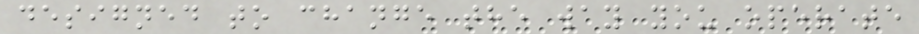designed to change the way you operate
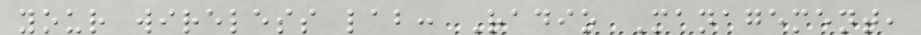your wireless lab: Radio Management,
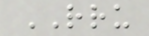RRU
